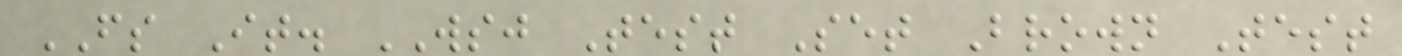FS It. WSJ Test Set Brown Test
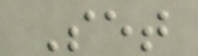Set
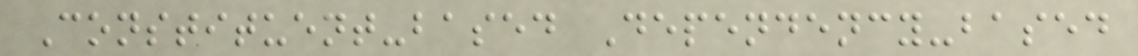Constituent-based Dependency-based
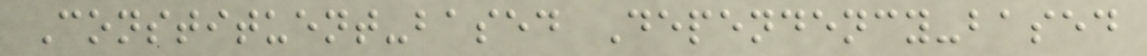Constituent-based Dependency-based
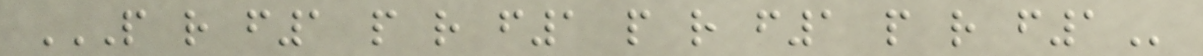P R F1 P R F1 P R F1 P R F1
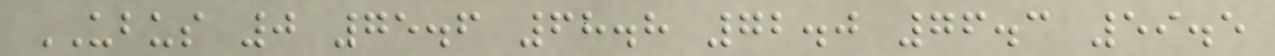UBUS 0 75.6 68.8 72.0 76.3 59.5
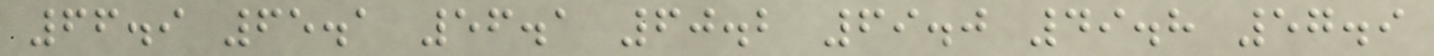66.9 65.1 56.1 60.2 69.0 49.8 57.9
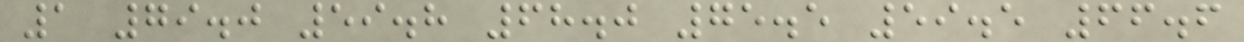1 79.0 59.8 68.0 75.5 59.5 66.6
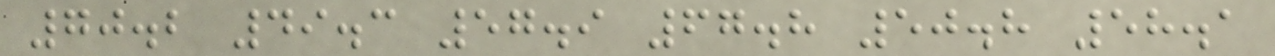70.2 49.3 57.9 67.8 50.8 58.1
